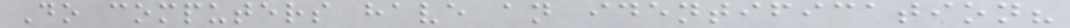Do computers have an identification?
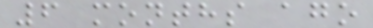6 months ago
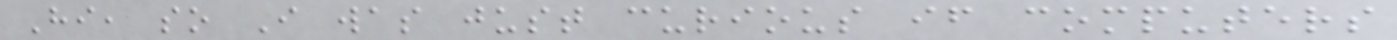Hi, so I was just curious if computers
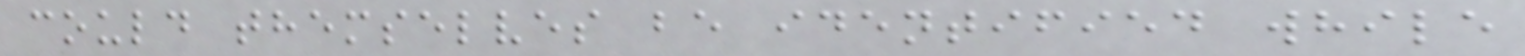could themselves be identified while
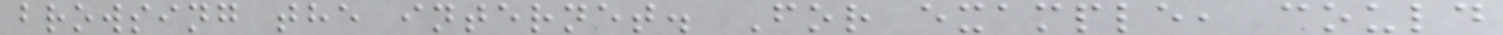browsing the internet. For example, could
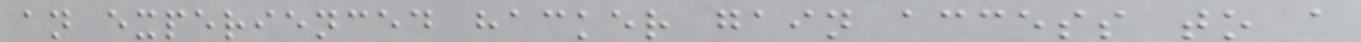an experienced hacker gain access to a
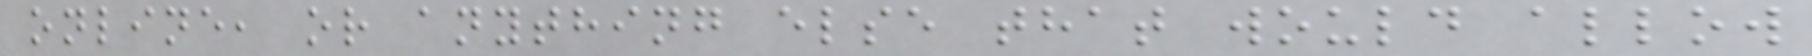online, or anything else that would allow
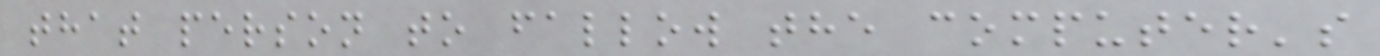that person to fallow the computer's
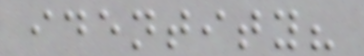identity?
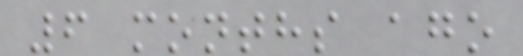6 months ago
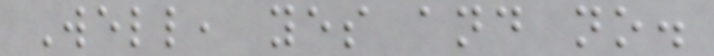Well, yes and no.
